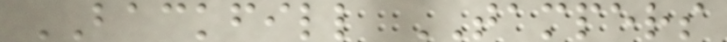BACKFILL TAMPERS
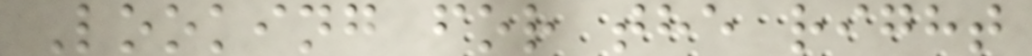Looking for the right
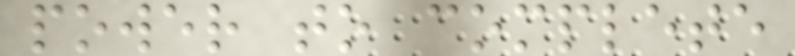power to complete
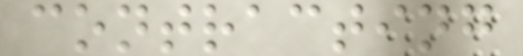contracting
